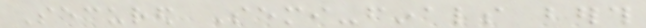Secured Semi-finals berth
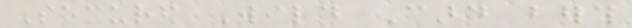Secured Wild Card berth
